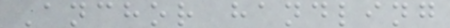Anchor handling
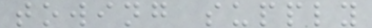towing supply
